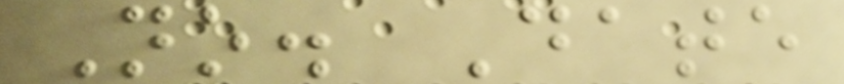No. Date
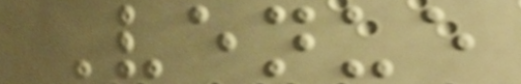Venue
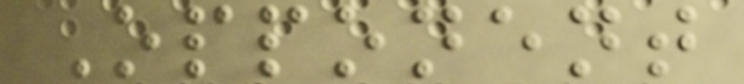Opponent
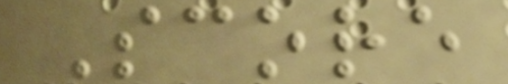Score
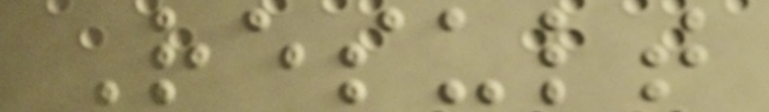Result
